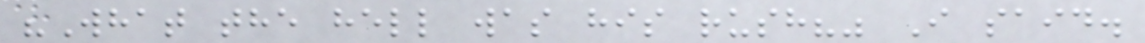"What the hell was his rush?" I said.
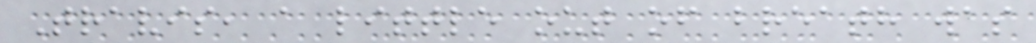Travis, a little out of breath was
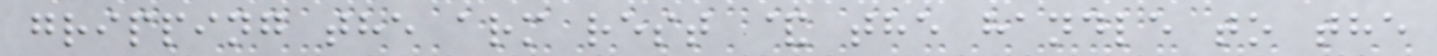gripping the arm rest & the handle to the
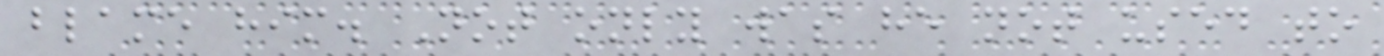blame him. Not only was he not used to
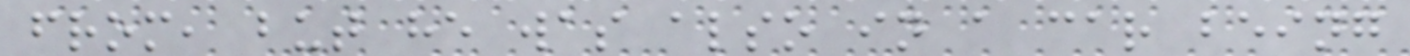from, but he was also in a car being
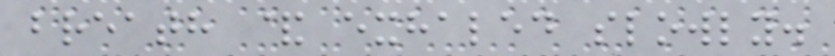breath & exhaled slowly.
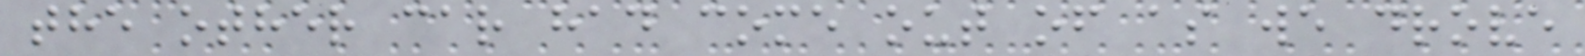the other car had come out of as we drove
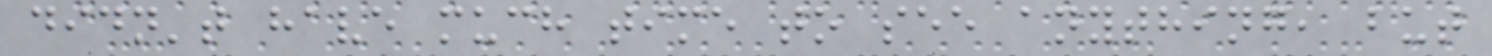didn't have much time to see anything, but
